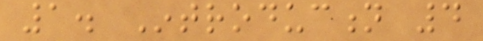1. Introduction 4
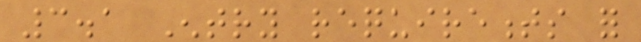3.1 Entry requirements for
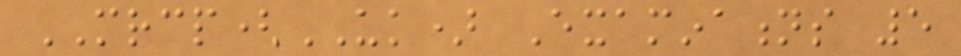MRCP(UK) Examinations 5
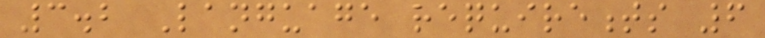3.2 Language requirements 6
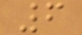6
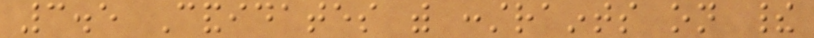3.5 Candidates with constraints on their
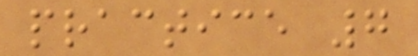practice 7
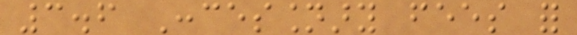3.6 Concessionary fees for
